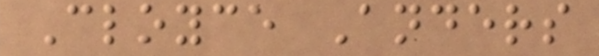Cloyce Anders
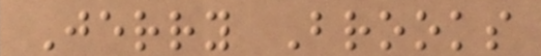Jerry Brooks
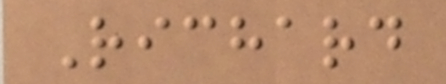Richard
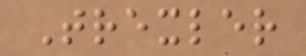Trexler
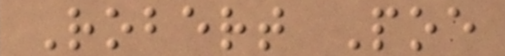Robert Poe
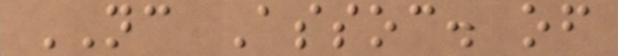NC Assoc. of
